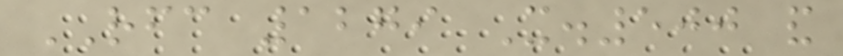RFC 1279 X.500 and
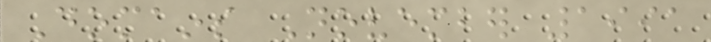Domains November 1991
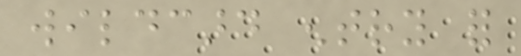wildcard entry for
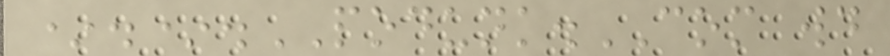*.*.PODUNK.COM would
